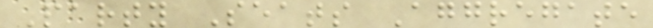Party Seats Aggregate
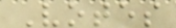Votes
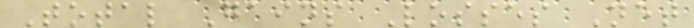Total Gains Losses Net
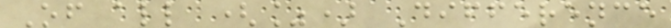Of all (%) Difference
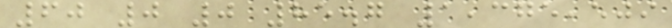60 0 0 85.7 1,375,509
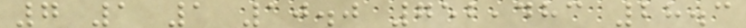7 1 1 10.0 752,483 28.3
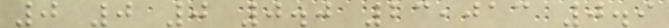0 0 0 0.0 23,013 0.9
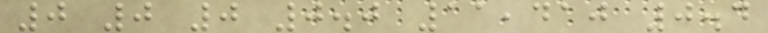0 0 0 0.0 11,410 0.4
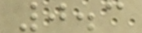0.3
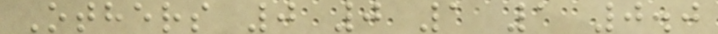Others 0 0 1 1 0.0
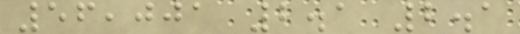56,001 2.1 2.1
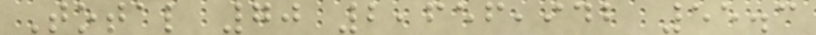Total 70 2,656,942 55.3
